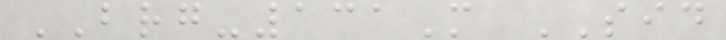BRG-131M SID
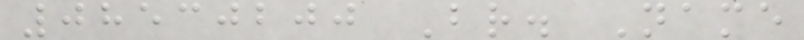08530200 Br. Name
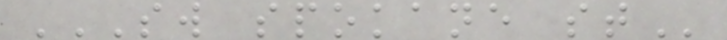SW SPOKANE ST
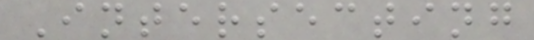Intersecting
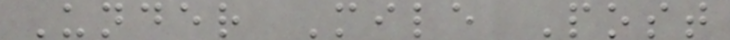Under Mile Post
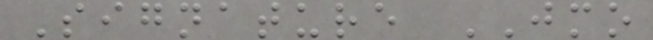Signature JMO
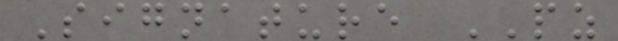Signature PZ
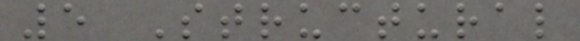5 Structural
